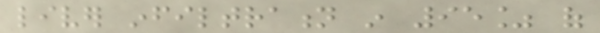liver infiltration in 95% of
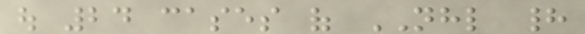out 24 cases of NHL had
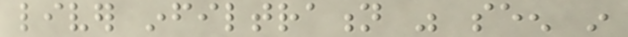liver infiltration was seen in
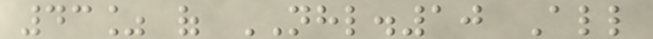43% of NHL.10 All
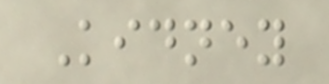Kidney
